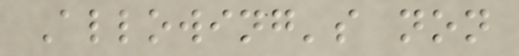Allowing's non
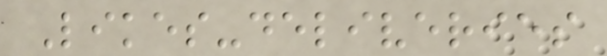Likes-deliveries
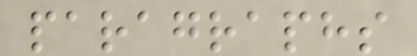paragraphs
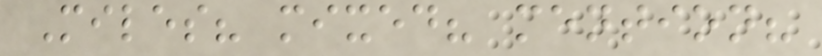Miles? mixed? mention?
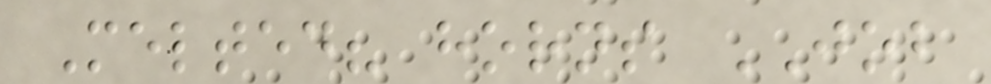Melted? horns JOB
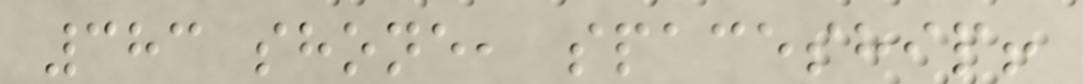383 shone, spaceship!
